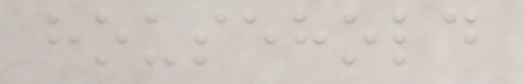household
